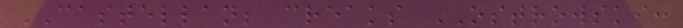CASTELLAN; creaks OSTROWSKI:
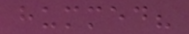hummed?
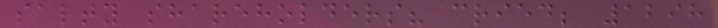salty shareholders? cried; 1298
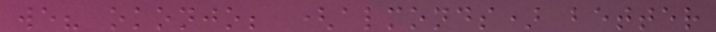we? okonjo; (almonds) better
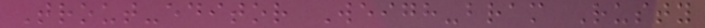Trout-editor Weigh-bram Rusty
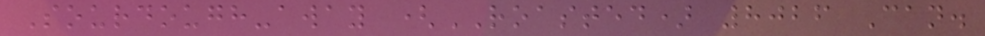Sourdough-away (ROASTED) 8026 Can.
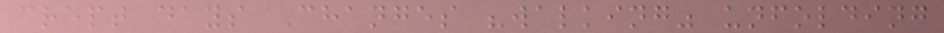crept days Changes "walking" unfolding
